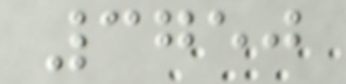3750
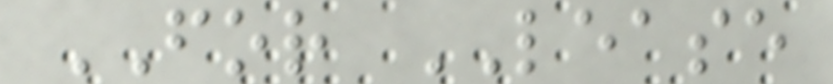FOR LEASE
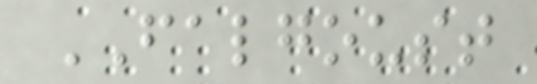FALGOUST
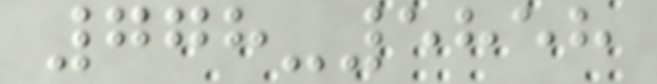778-5858
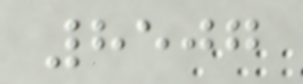8507
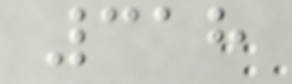318
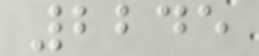2245
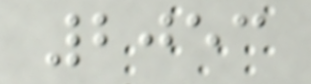2053
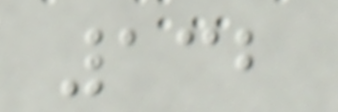132
